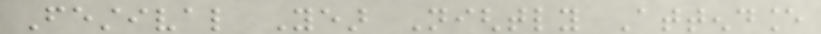Festival Year Nightly Attendance
